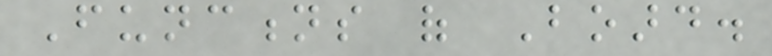Functions of Board.
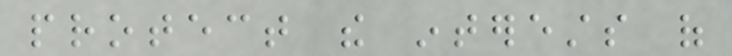protect the interests of
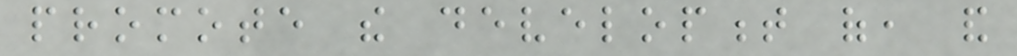promote the development of, and
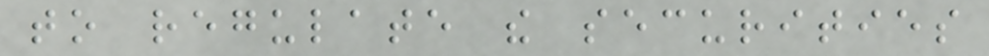to regulate the securities
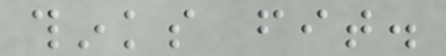thinks fit.
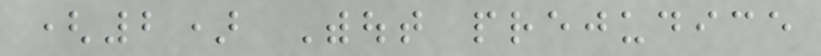(2) Without prejudice
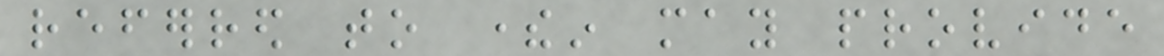referred to therein may provide
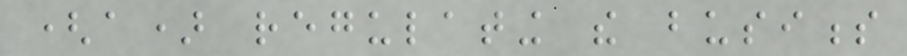(a) regulating the business
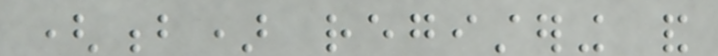(b) registering and
